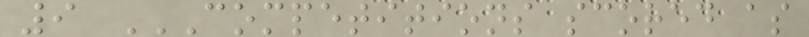9 COMPETITIONS SCORED AS
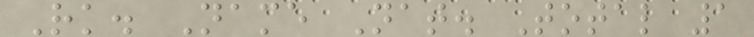Rk. Name Nat. Total 1
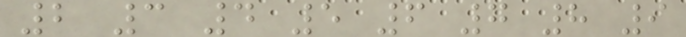2 3 4 5 6 7 8 9
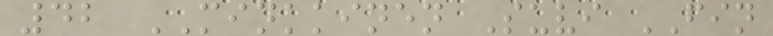42 MINKKINEN Suvi FIN
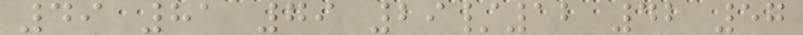49 81 79 29/12 42 57
